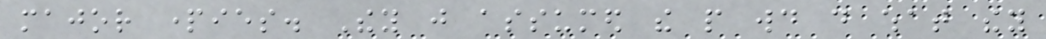major parties. They just assumed the people would do what they
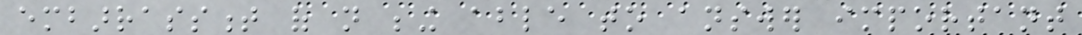embarrassment of not being able to answer important
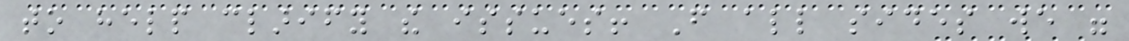to help clarify the issues! From all sides we were
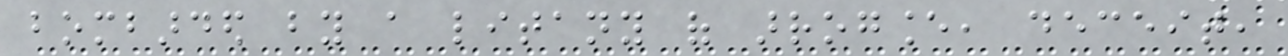bombarded by a litany of arrogance, deceit,
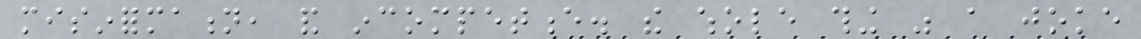misinformation, and incompetence. the whole thing was a joke
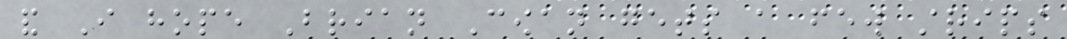and I hope Brian Cowan gets a few strips
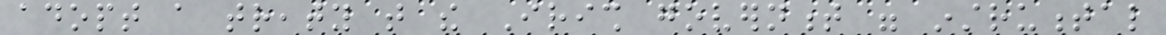adopt a treaty that the Irish government were instrumental
